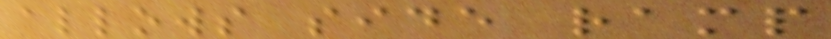allows side ramp
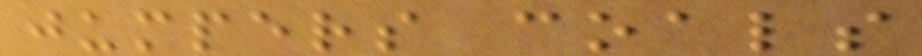jumpers coals
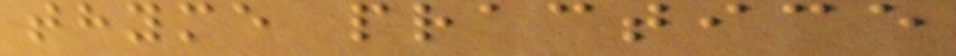thyme practice
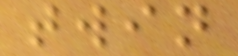twin
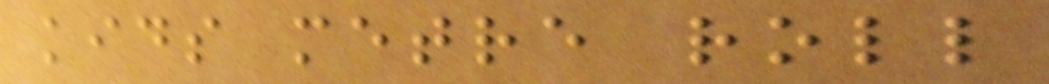kids metre roll
